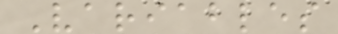Variables
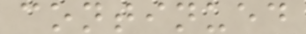continued
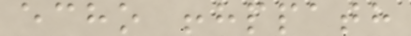echo !hppath
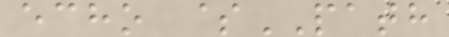echo $PATH
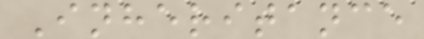Inheritance
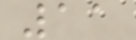11
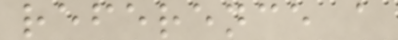reference a
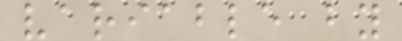variable by
